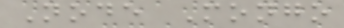Node Mongo
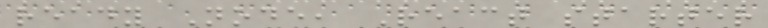ready Node, React starter
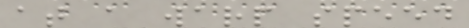at a warp speed
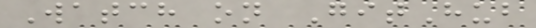Watch on GitHub
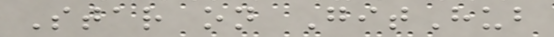Star on GitHub
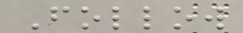Follow
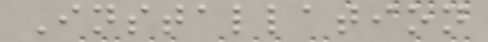Installation
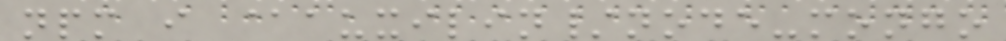npm i @auxilin/node-mongo
